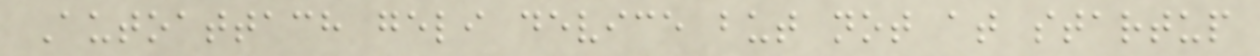Autoattach geli device but not at startup
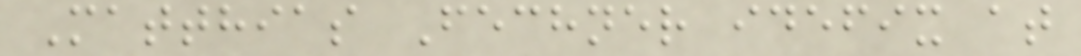Matthias Fechner idefix at
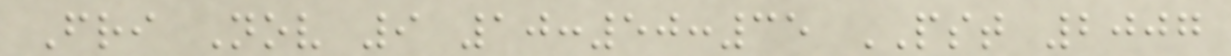Fri Nov 9 10:50:35 PST 2007
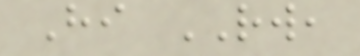Hi RW,
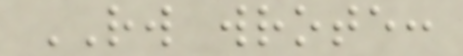RW wrote:
